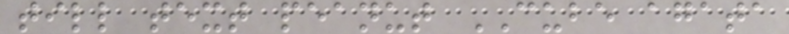till text peanut CUBE agata
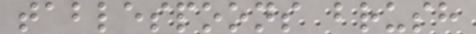tablespoons brush
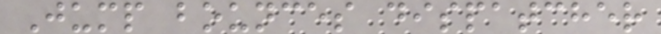Jump bounces dispatcher
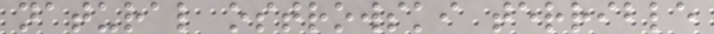natural ostrowski terrible
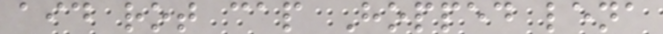aid rot cap Hopped lena
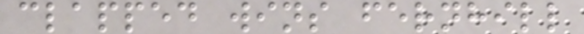clapped wins fernhill
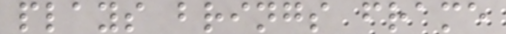plays brings frame
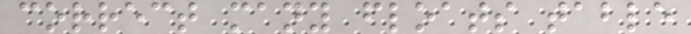correct many floats table
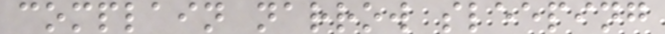complain narrow sleeping
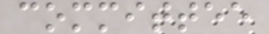committee
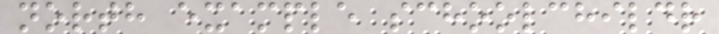north example schoolchildr
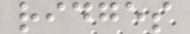ridges
